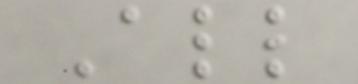All
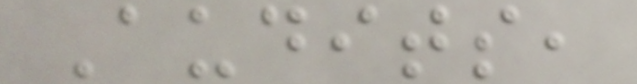Audits,
